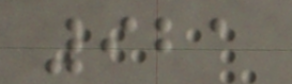921
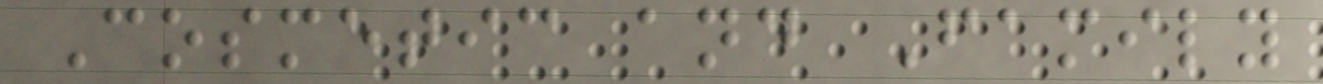Cosmetic and Family
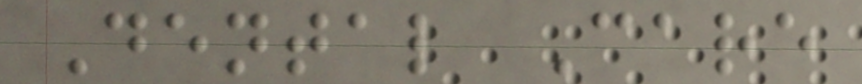Dental Care
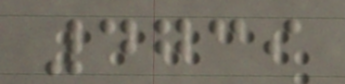4739
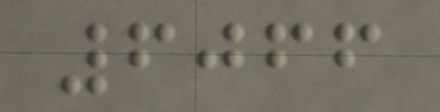6066
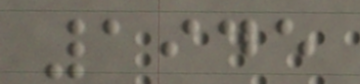1945
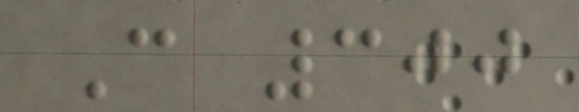C 300
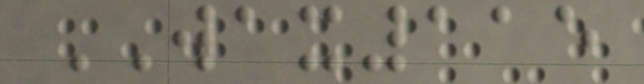WAX115
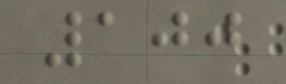100
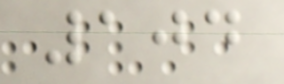104
